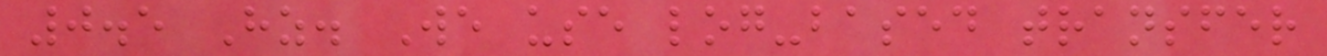0.5 Hz. We use log-based transfer
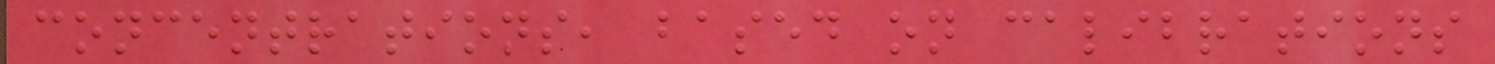concentrations, based on calibrations
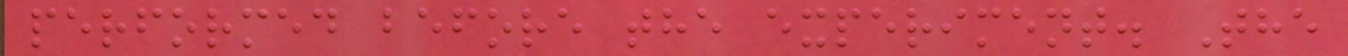performed before the experiment. The
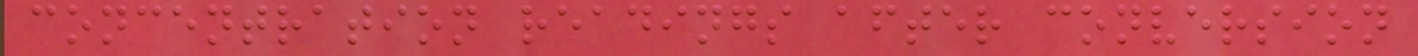concentration readings after conversion
